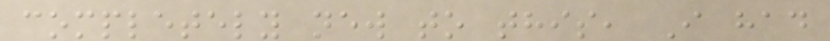completely new to this, I had
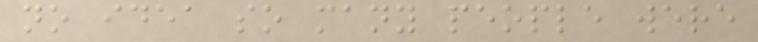no idea so many people were
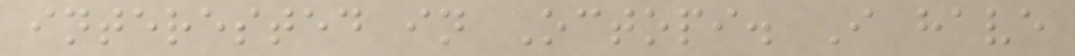interested in Octopi. I have
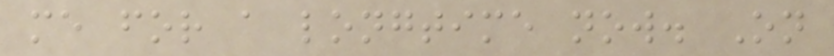me for a longtime now. On
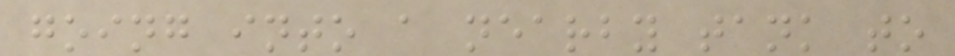going into a nearby tank to
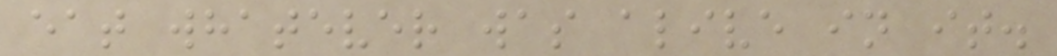eat whatever was alive in it.
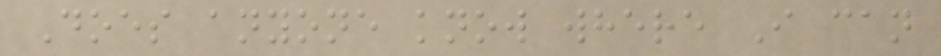Does anyone know where I can
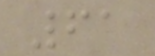61
